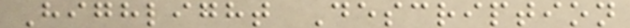Highlight Description
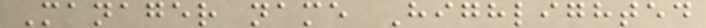Manager name Highlighted
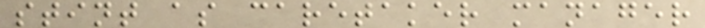stint as caretaker manager
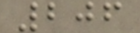206
